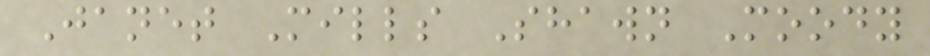Janet Mills Shawn Moody
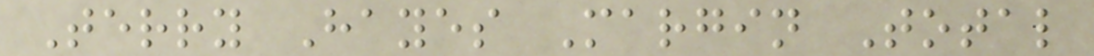Terry Hayes Margin Total
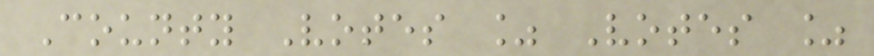County Votes % Votes %
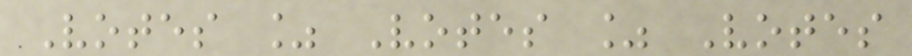Votes % Votes % Votes
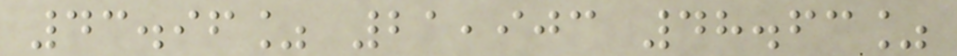43.96% 21,903 48.63%
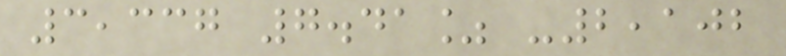3,337 7.41% -2,102
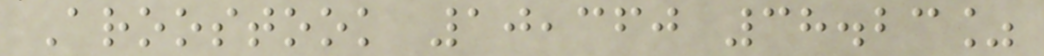Aroostook 10,360 38.23%
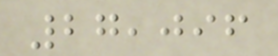27,096
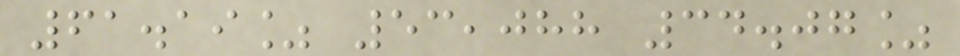61.19% 53,088 34.07%
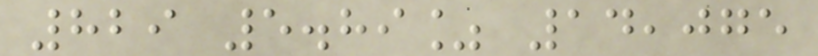829 5.89% 14,075
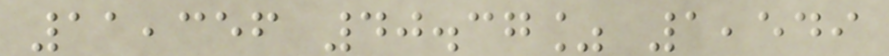11,356 40.37% 1,549
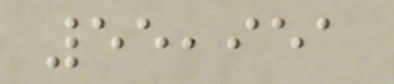55,951
